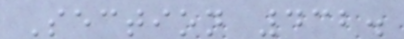Section 432.
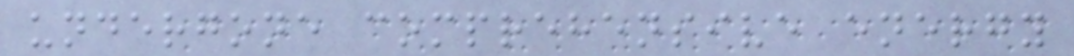undergone comprehensive energy
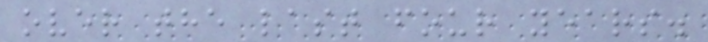over the last four years.
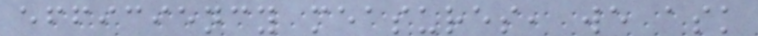efficiency measures, we ask
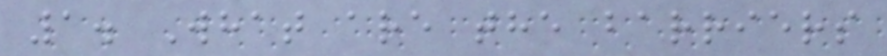1. What are the barriers
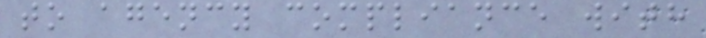to agency compliance with
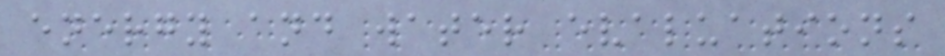energy and water evaluations
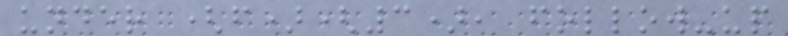under (f)(3), follow-up
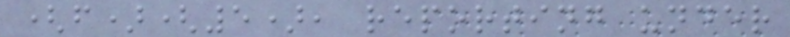(f)(5), reporting under
